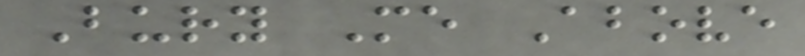Bury Me Above
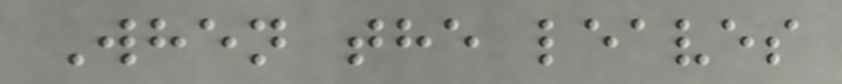When the leaves
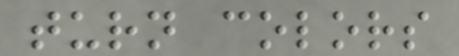turn colors
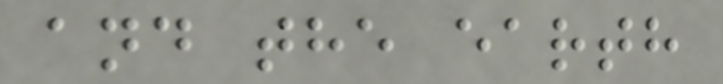and the earth
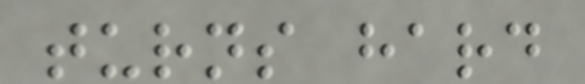turns hard
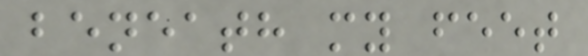beneath my feet
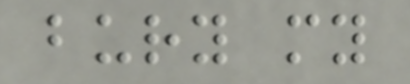bury my
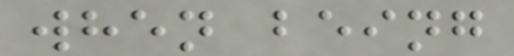when being
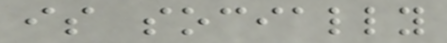is socially
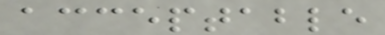acceptable
